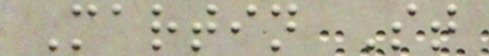Martin St
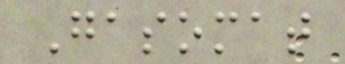Gasomat
